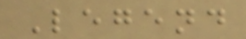Legend
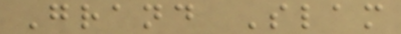Grand Slam
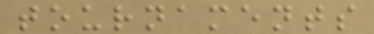tournaments
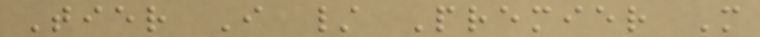Tier I / Premier M
